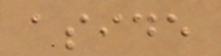aside
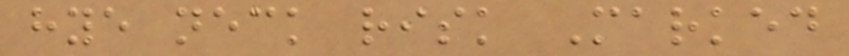hye neck risk Marked
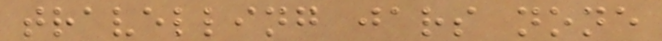travelling jars none
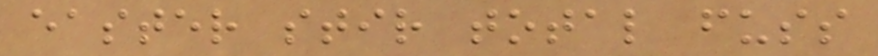easter stir total fuss
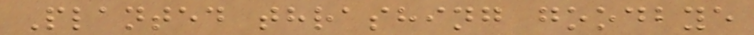Planted thrashing goodbye
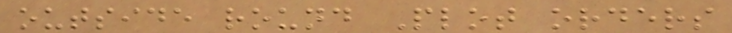outside round Plot orders
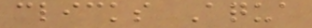clicks Aqua
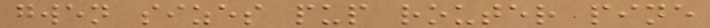gwen sizes pup router pine
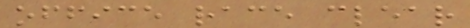office race clear
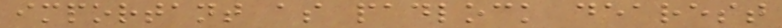important as padlock dearest
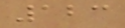123
